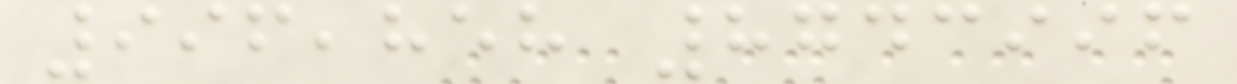996,858 8743996
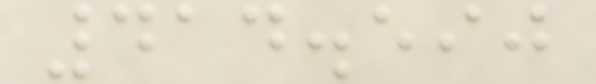414.590
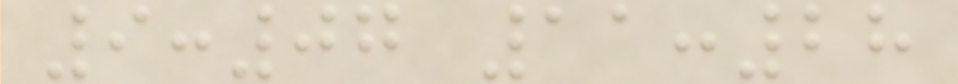9:07 11:28
